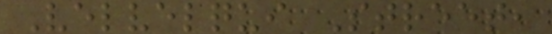Velvelqui Street,
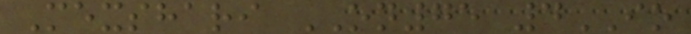Mexshari ON75 4IO
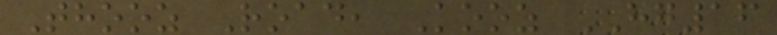Thooz Road, Kooz HG16
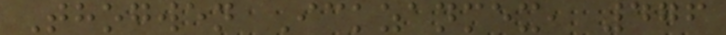Thogwen Ickzanmex, 476
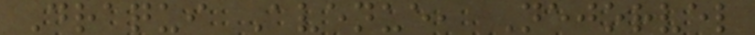Draqui Avenue, Nejorvel
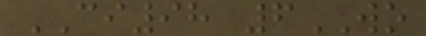CI98 6WO
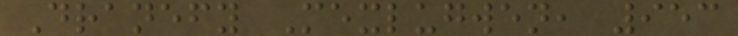Dranefy Mexlugwen, 953
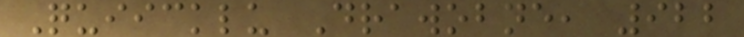Quiicklu Drawobne, 922
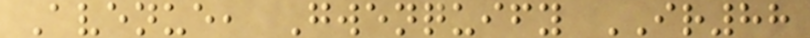Avenue, Gwenquify IR88
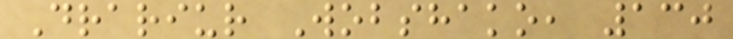Drariur Wobshako, 130
